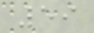59
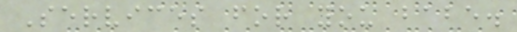Services for you babe.
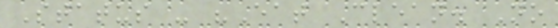Status - "Eat Clean. No
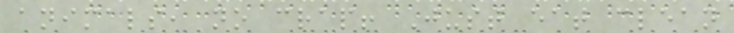animals, no crap! Just eat clean
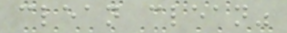clean clean"
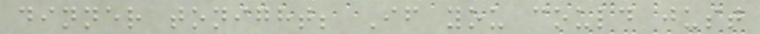dinner tonight; If you could just
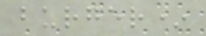burger*
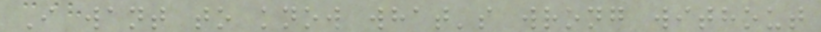I want to know what's wrong without
